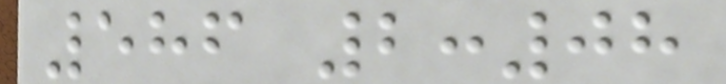586 2:08
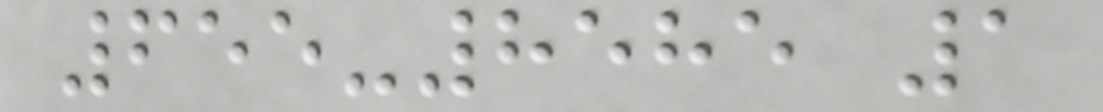655-8585 1
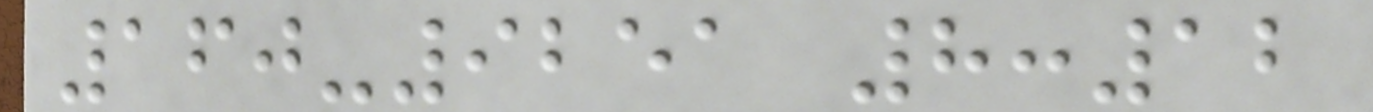160-9251 8:12
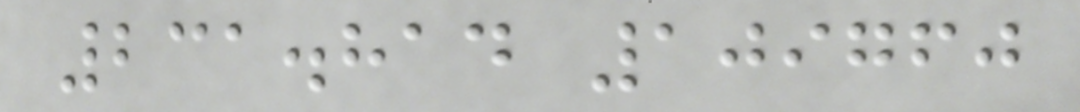231.814 109760
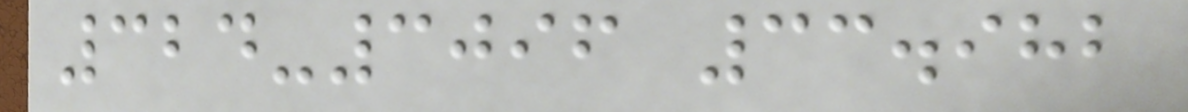324-3096 33.982
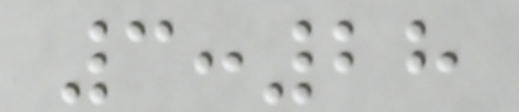3:28
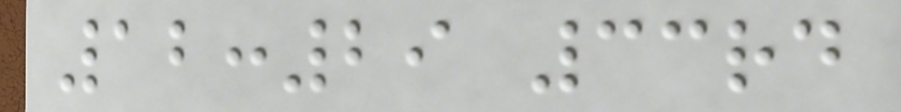12:29 33rd
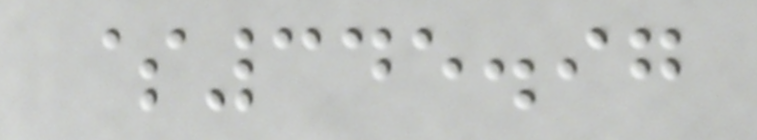$345.97
